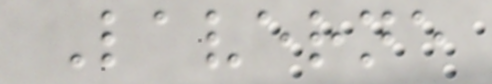Laverne
